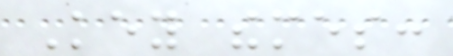Key themes:
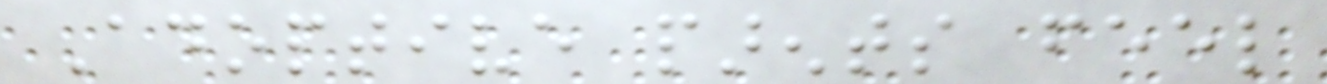Adoptive parents feel
